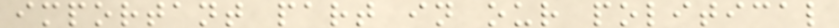important part in our political
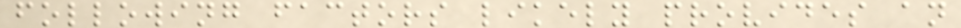following factors likely provides an
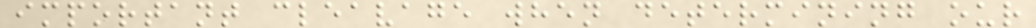important cleavage when determining our
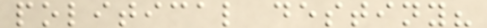political destiny?
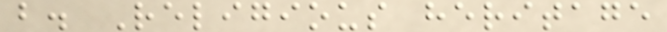b. Religious heritage
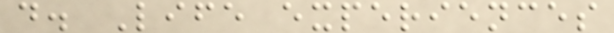d. Life experiences
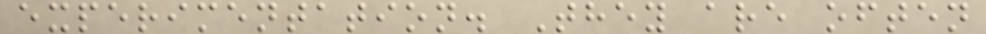experimentation. They are often
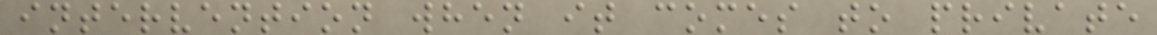intervention when it comes to private
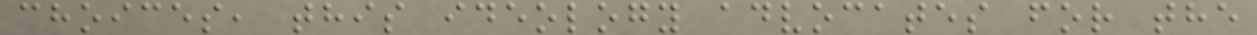choices, this ideology advocates for the
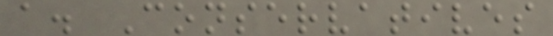a. Conservatives
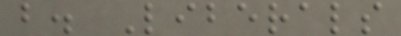b. Liberals
